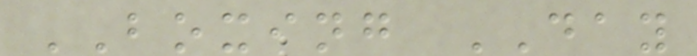BOXING DAY
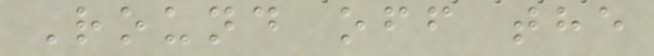Round off the
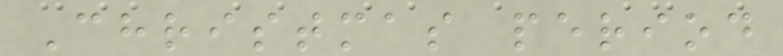Christmas period
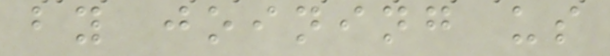by joining us
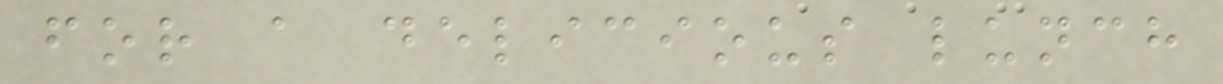for a delicious lunch
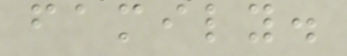family.
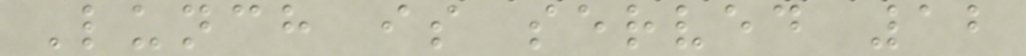Lunch is served 12
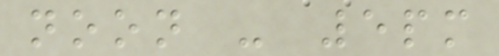noon - 5pm
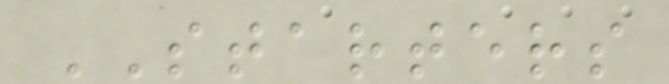STARTERS
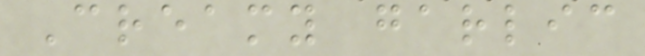Creamy garlic
